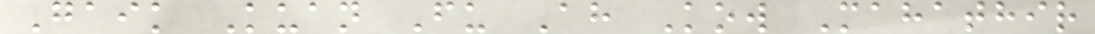Gaik Kuan Fu Ah Kow Mahathir
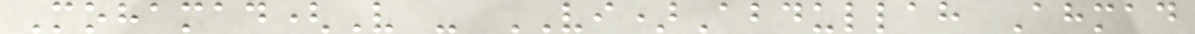Mohamad(V - VI)Abdullah Ahmad
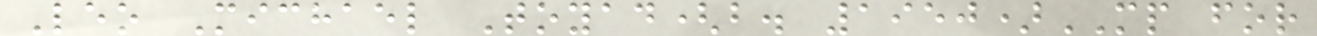Leo Michael Toyad(b. 1950)MP for
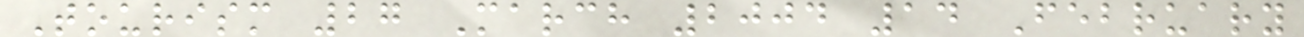Tourism 27 March 2004 14 February
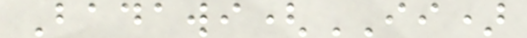Badawi(II)
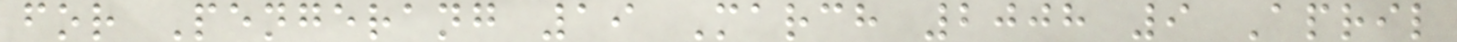for Pengerang 19 March 2008 9 April
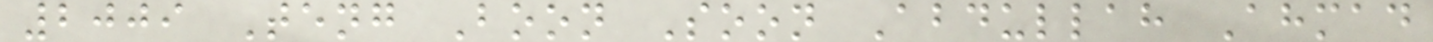2009 Teng Boon Soon Abdullah Ahmad
